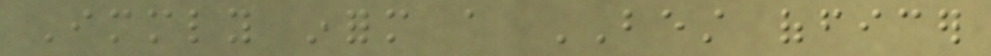Immediately inform a BEST officer
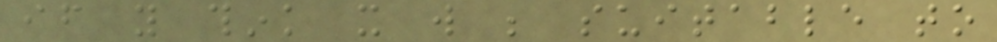if you think it will be suitable to
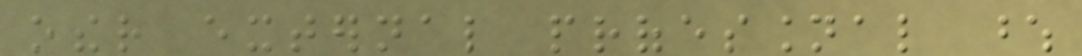other external professional whose
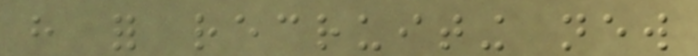have for recruiting new
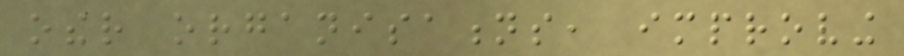other organisations, improving
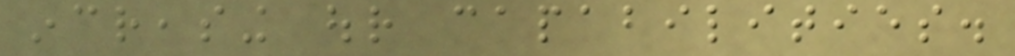increasing our capabilities.
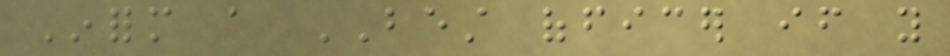Inform a BEST officer if you
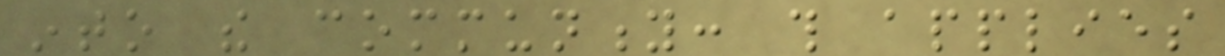into the community: this applies
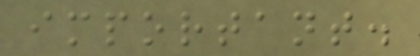important.
